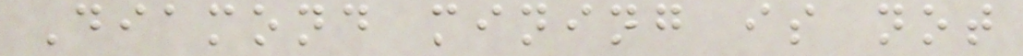Diamond mining is not
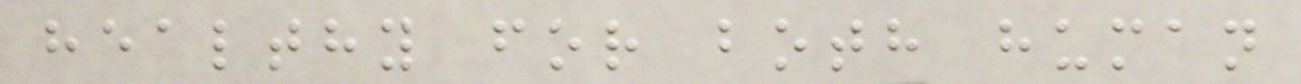healthy for both human
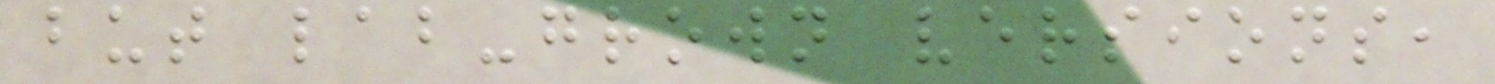but lab-grown versions,
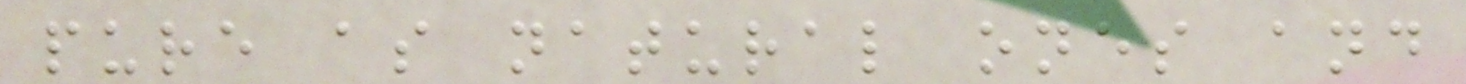pure as natural ones and
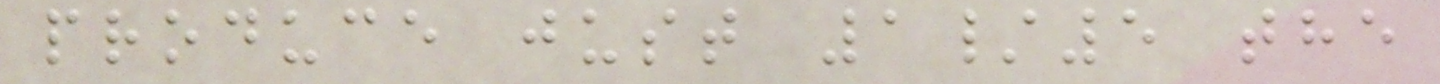produce just 1/5 the
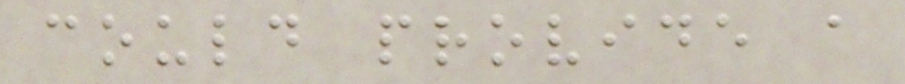could provide a
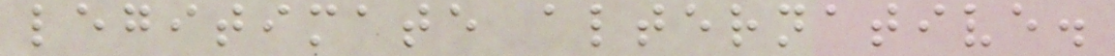legitimate alternative.
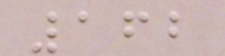162
